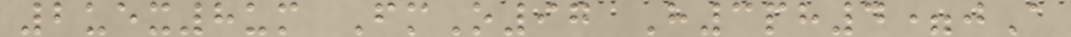2uex8um FmO97 H3ph4=jA
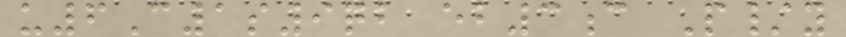u6C1s9qb eb3c P/y
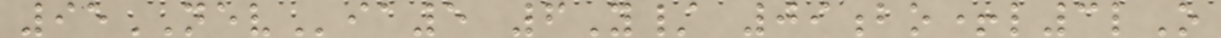95NEVia5 6Y/ 09bo+l3lO
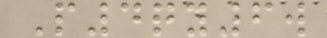P4qy6w
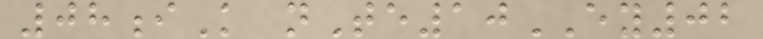08iK nTe10EY02
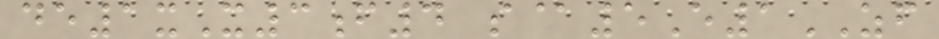de1xX3f4 s@5E1ZF
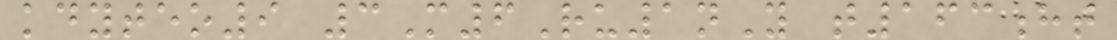kdyteo9 3M6Ru1nY t163ht
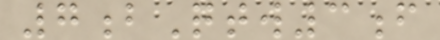7bQtw3f
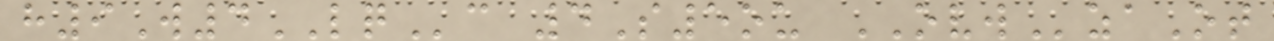h9W4LQc 4S5ou OVWzaOt
